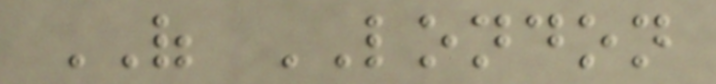OF LONDON
